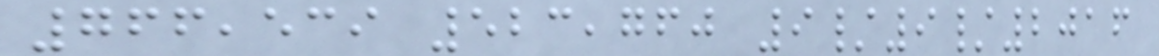766,539 523,760 9/9/2016
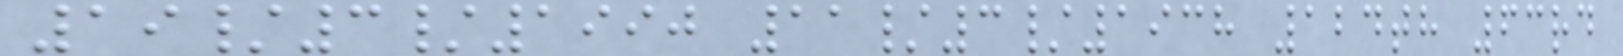19/3/1990 11/3/1938 124th 63rd
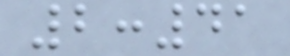2:41
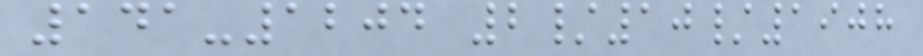141-1204 2/10/1908
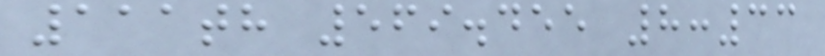111th 569.455 8:33
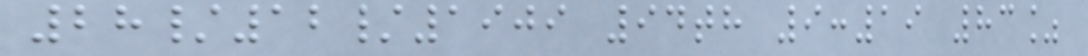28/12/1909 94th 9:19 83%
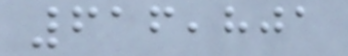616,801
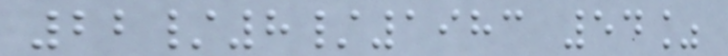22/8/1983 54%
